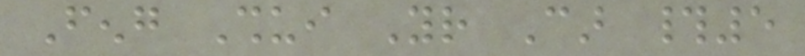Feng Shui Your Car #5
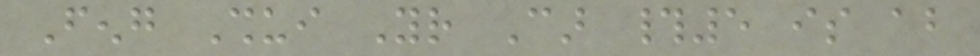Feng Shui Your Car #5 is about
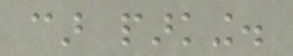car parking.
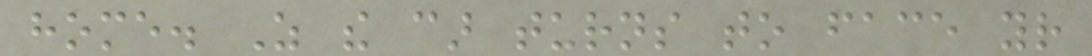home. As the car turns to face your
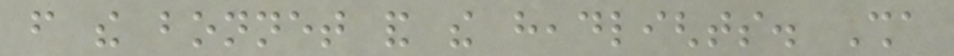from the bonnet and the headlights. Sha
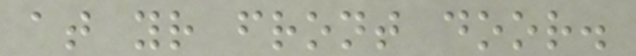at your front door.
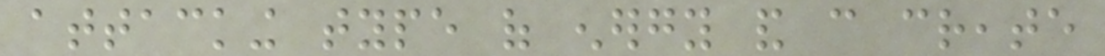attacking type of energy and can create
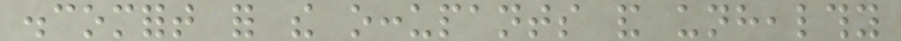discomfort for the occupants and unhealthy
